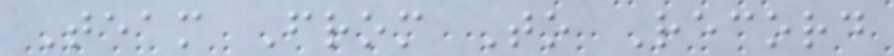Team From To Record
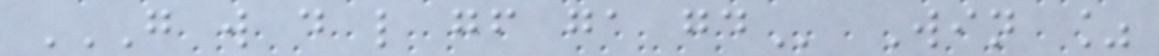G W D L GF GA GD Win %
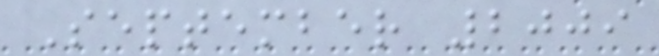September 2009
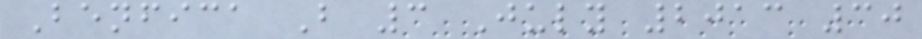Benfica B 3 July 2013 30
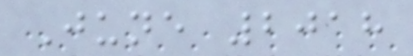June 2018
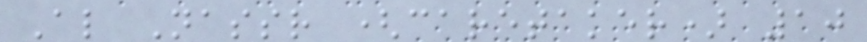Al Nassr (caretaker) 10
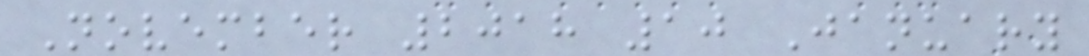November 2018 10 January
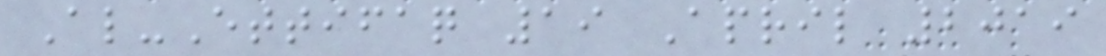Al-Ettifaq 19 April 2019
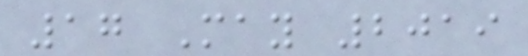17 May 2019
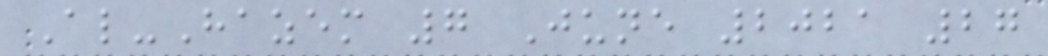Al-Hazem 7 June 2021 27
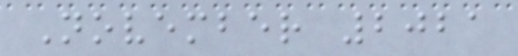November 2021
